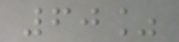60%
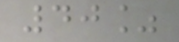40%
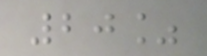20%
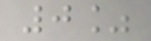0%
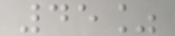45%
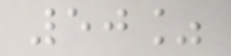50%
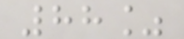88%
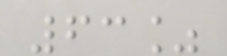63%
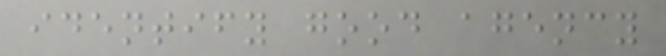identify good agency
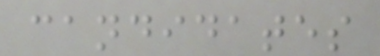candidates
